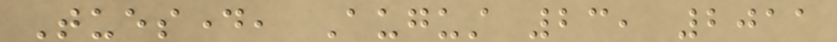Tuesday, August 23, 2011
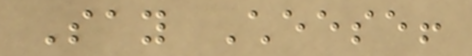Say Cheese!
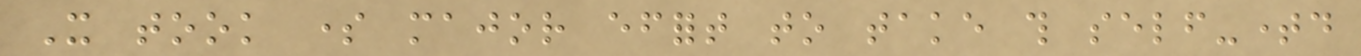It took some major effort to take this self-timed
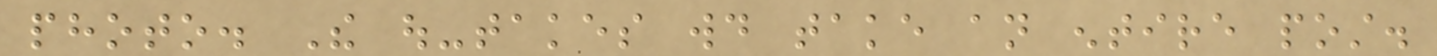photo. The out-takes would take an entire post.
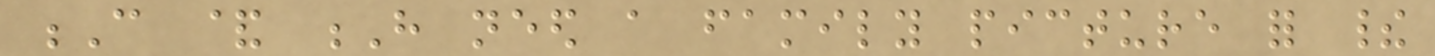C & H need a family picture for their
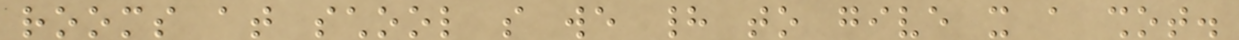rooms at school so we had to give it a shot.
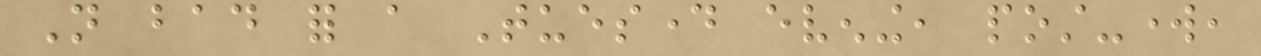Not bad for a Tuesday evening, post-work,
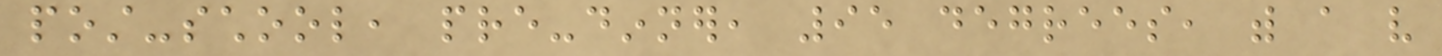post-school, pre-dinner, 95 degrees, with a very
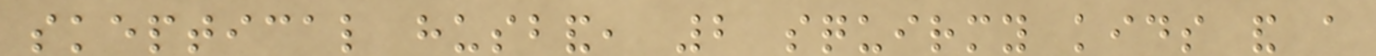skeptical husband, 2 squirmy kids and a
